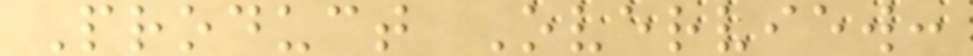Product Overview:
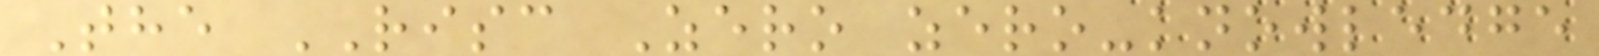The RISC Zero zero-knowledge
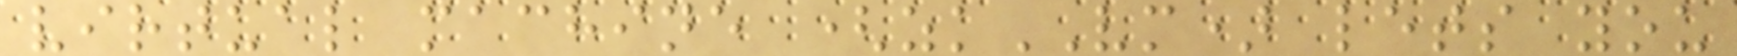virtual machine (zkVM) lets you
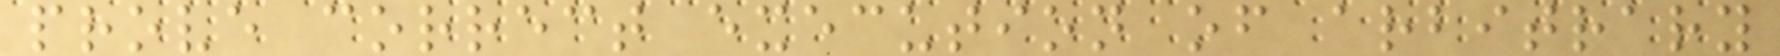prove correct execution of arbitrary
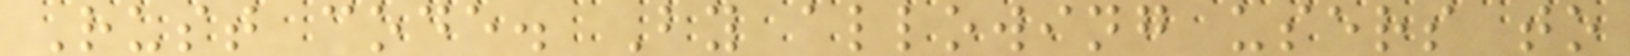Rust code. By allowing users to
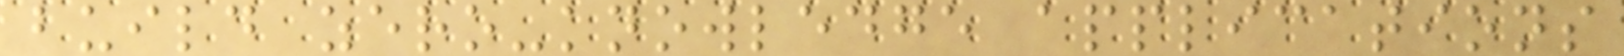build zero-knowledge applications
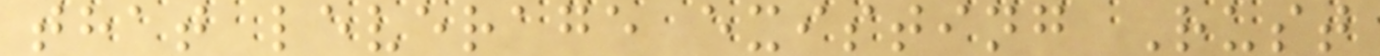that leverage existing Rust
